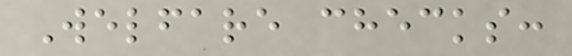Welfare checks:
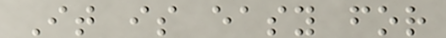It is easy for
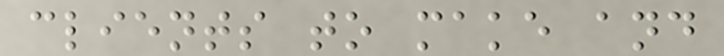clients to make and
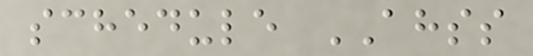schedule AHSS
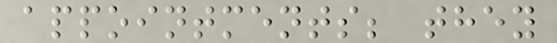appointments; they
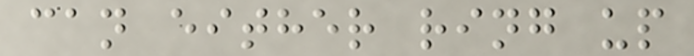can either ring up
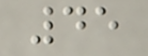45
